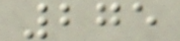275
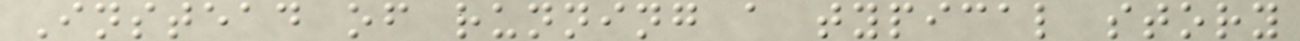Instead of running a typical story
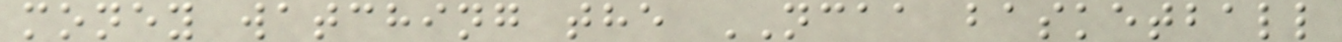money watching the NCAA basketball
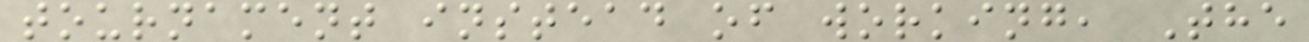tournament instead of working, The
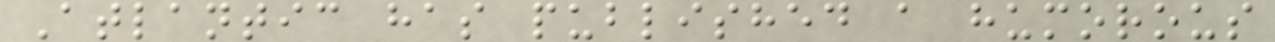Atlantic has published a humorous
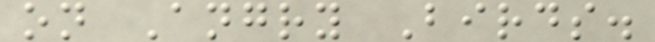on Angry Birds.
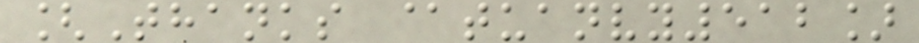[Thanks @tuanvy512]
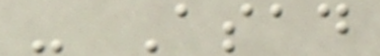- Asad
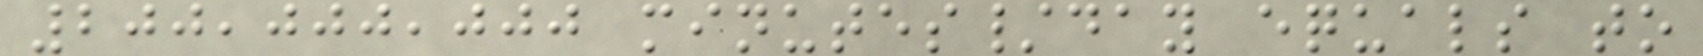200,000,000 minutes/day equals to
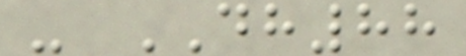- DH88
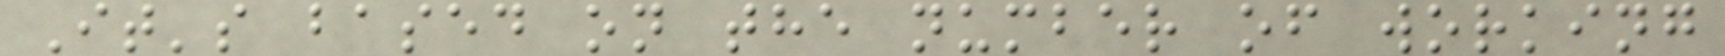It's based on the number of working
